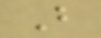B
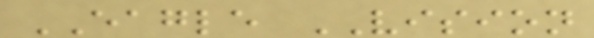EAGLE VISION
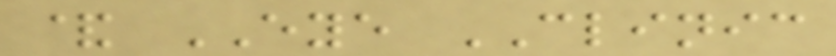& EYE CLINIC
